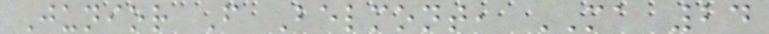Junior F Belmont, MA 24
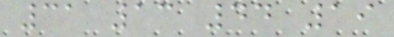31 13 44 19
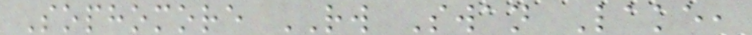Sophomore RW Swan Lake,
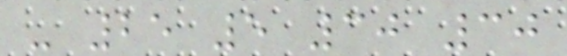- 25 5 30 30
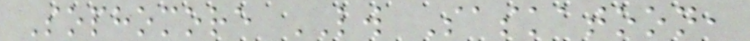Sophomore LW Saskatoon,
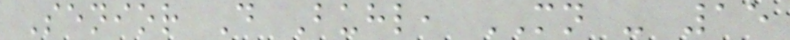Senior D Buhl, MN - 15
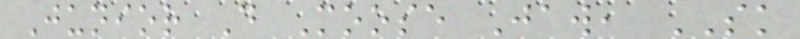Junior D Moose Jaw, SK
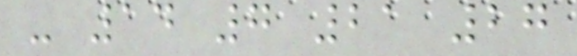- 14 7 21 27
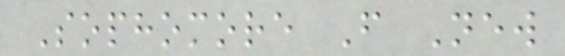Sophomore F New
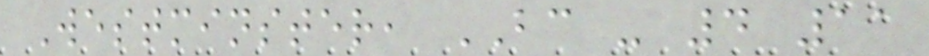Westminster, BC - 4 11
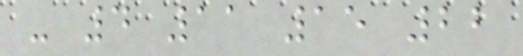- 4 11 15 22
